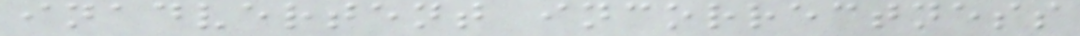inadvertent incorrectness
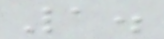1.
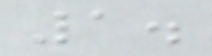1.
